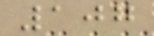107
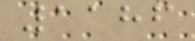1186
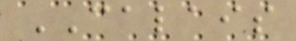CALAIS
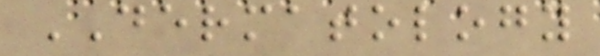DERMATOLOGY
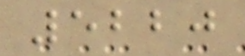5220
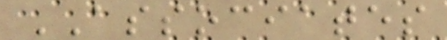ASSOCIATES
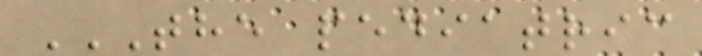THE PEDIATRIC
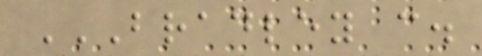BRADLEY C.
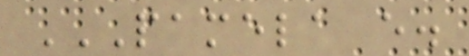PAMELA E.
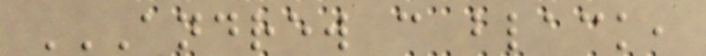ANDREW C BLACK,
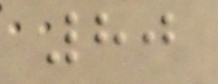80
